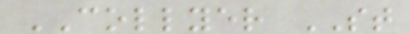COLLYER ST
